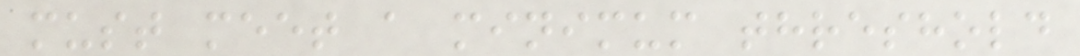must meet a minimum threshold
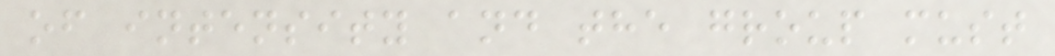of intensity and the group must
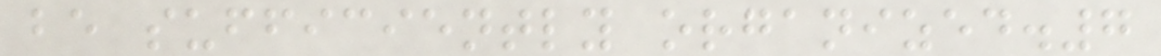be sufficiently organized.7
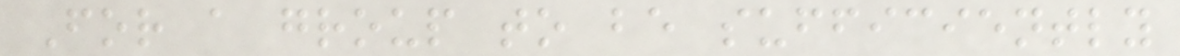For a group to be sufficiently
